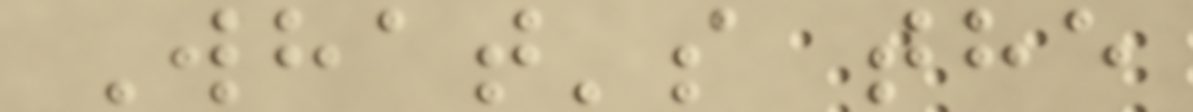What's the
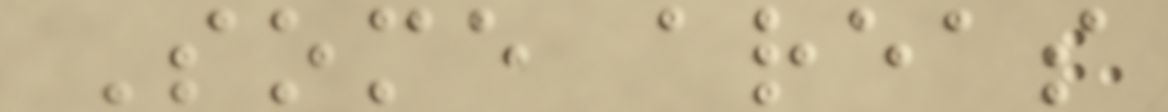Some areas
